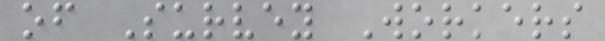of Survey Workers
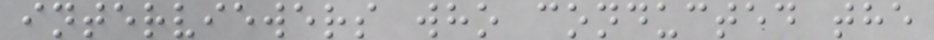interviewers who conducted the
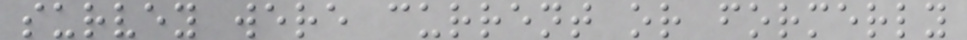survey were current or formerly
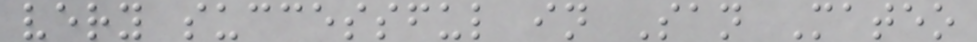very successful in San Mateo
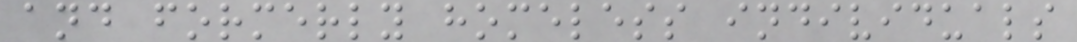and formerly homeless individuals
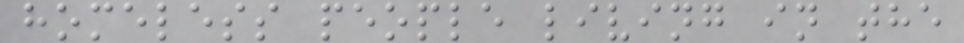homeless people living in the
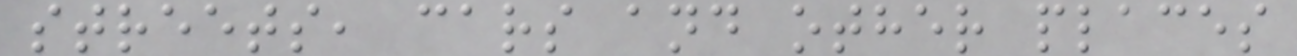streets, cars and other places
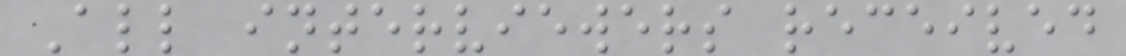All interviewers received
